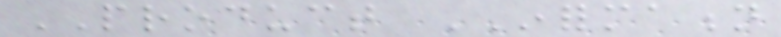PRODUCT INFORMATION
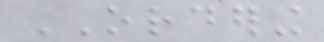ORDERING
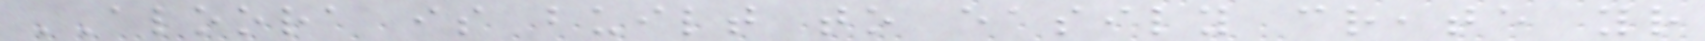ALOORA is built to easily create your
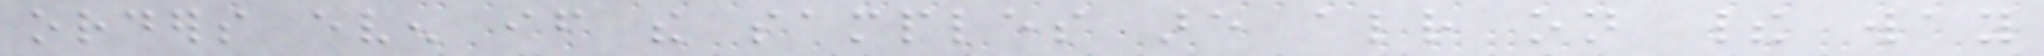orders even if the samples are already on their way
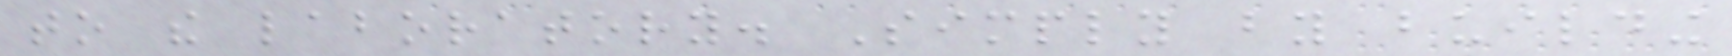to the laboratory. Simply by building
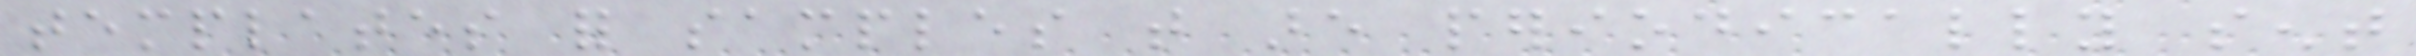templates for samples that are periodically sent
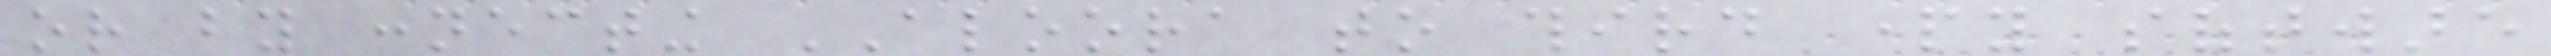or by connecting ALOORA to third party software
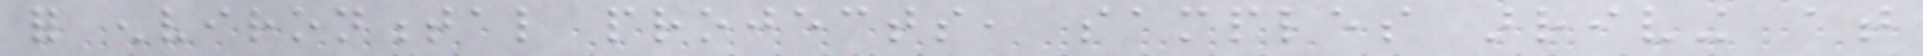for environmental projects, samples arriving at
